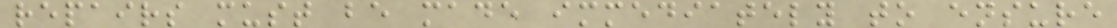repairs must be made immediately to ensure
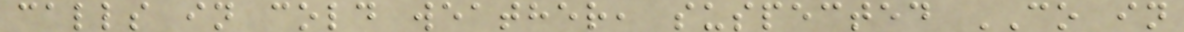calls in cold weather, suspected CO in
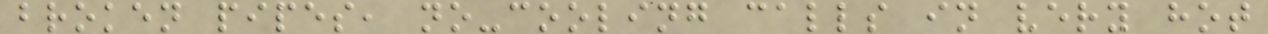broken pipes, no-cooling calls in very hot
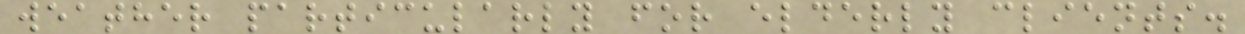weather particularly for elderly clients.
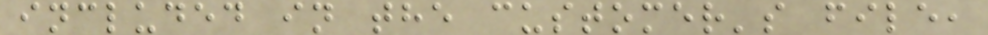included in the customer's file,
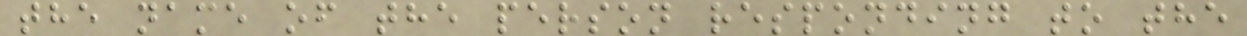the name of the person responding to the
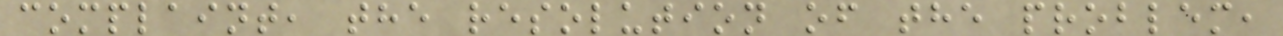complaint, the resolution of the problem,
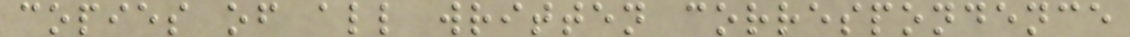copies of all written correspondence
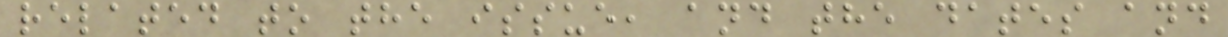related to the issue, and the dates and
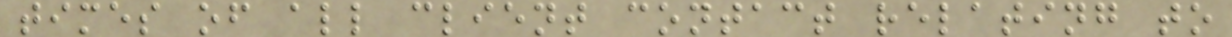times of all client contact relating to
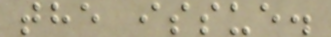the issue.
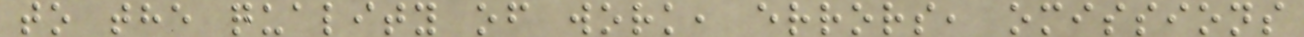to the quality of work, errors, omissions
